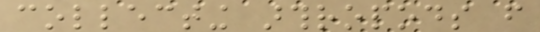collecting arthropods from
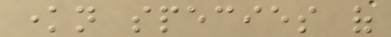known species of
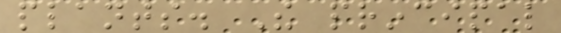plants. The principal
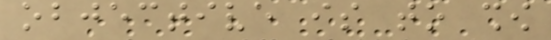objective is to show
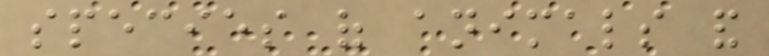species of animals and
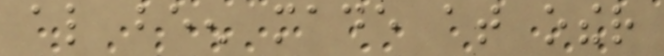also been made at other
